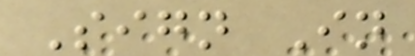Sign In
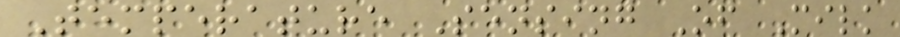Temperature Sensing Of Milk
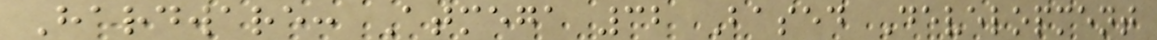Hardware: Atmega 32 Based Development
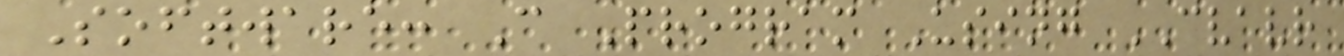Software: C Program Using CVAVR
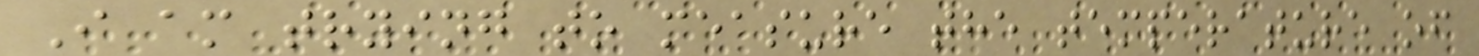I am trying to measure the temperature of
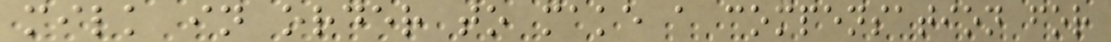milk in order to make a compensation for
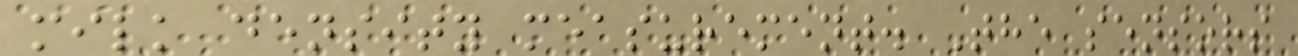milk density measurement. The sensors
